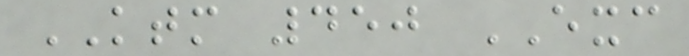KTM 450 EXC
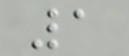1
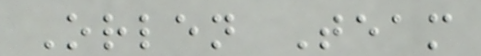Orlen Team
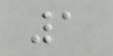1
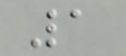1
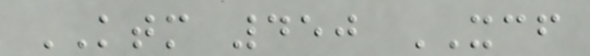KTM 450 XCF
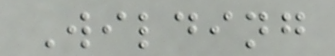Wilding
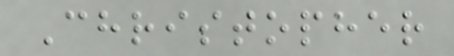Christopher
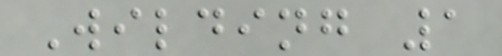Wilding 1
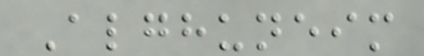Alghuneim
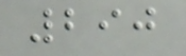290
